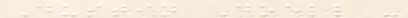Dustin Doell -
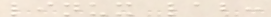linux lab:
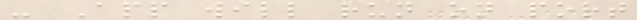- App will run on port
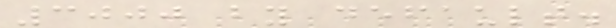3000 by default.
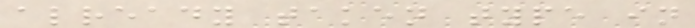already taken type in
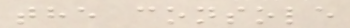the console
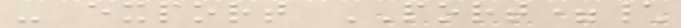- export PORT=\
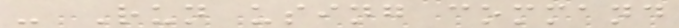- Run using command
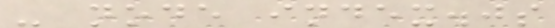- node index.js
